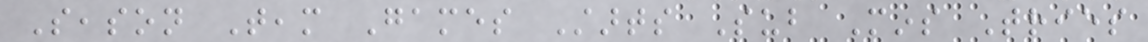Season Team Games Starts Sub Mins Tries
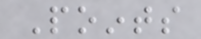Points
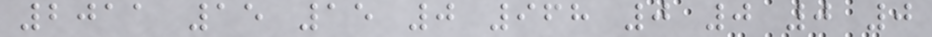2011 15 15 0 968 0 0 0 0
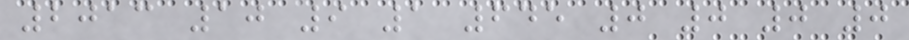2013 10 9 1 645 0 0 0 0
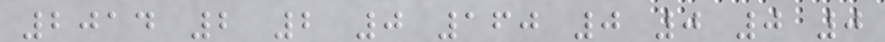2014 2 2 0 160 0 0 0 0
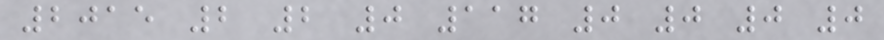2015 2 2 0 117 0 0 0 0
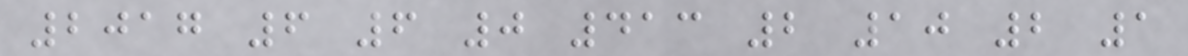2017 6 6 0 413 2 10 2 1
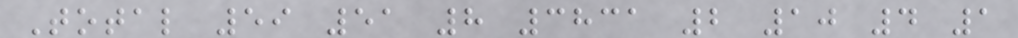Total 59 51 8 3831 2 10 4 1
